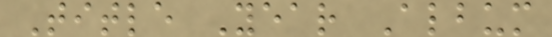Title Year Album
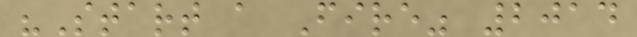"Start a Fire" 2014
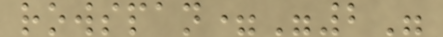rowspan="2"
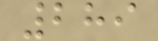289
